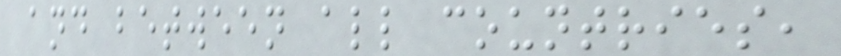and between all countries,
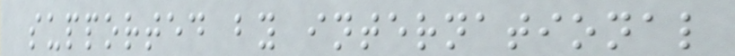supported by international
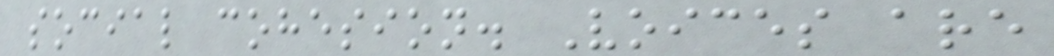social cohesion. Voices are
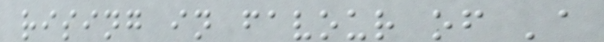rising in favour of 'a
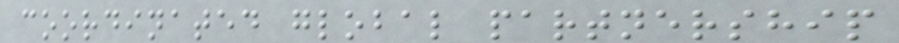coordinated global partnership
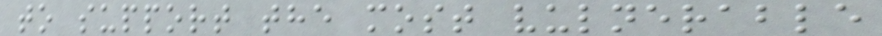to support the most vulnerable
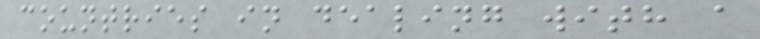countries in dealing with a
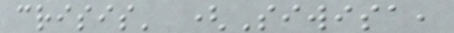crisis' (Siwisa,
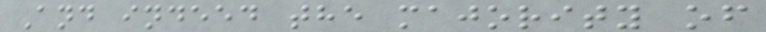And indeed the majority of
